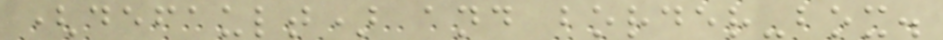(default) and border-box.
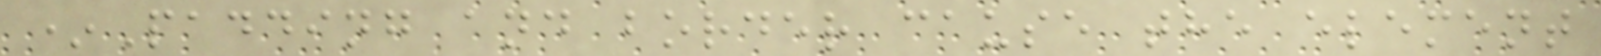*Padding and border cause the element
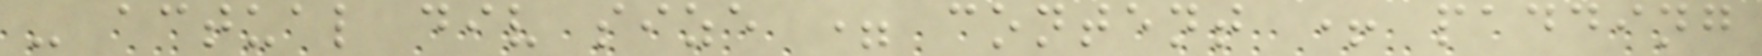- actual div size = content + padding
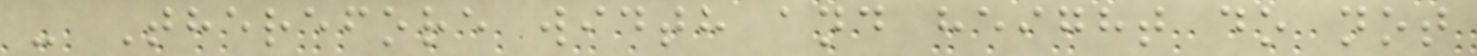- Therefore width and height do not
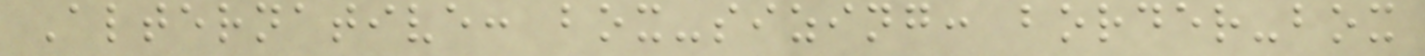Alternative: box-sizing: border-box
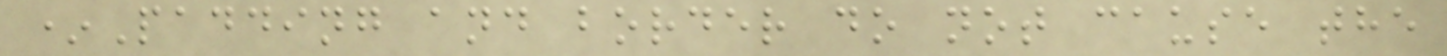*Padding and border do not cause the
